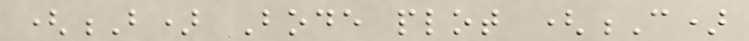(B) Bode plot (C)
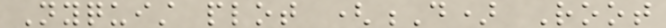Nyquist plot (D) Root
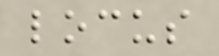locus
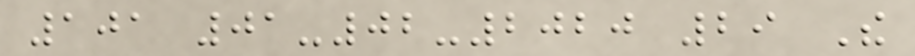101 01-02-2020 29 The
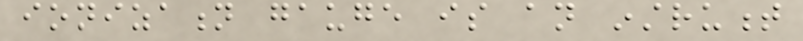ionization gauge is an instrument
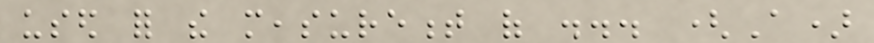used for the measurement of ... (A)
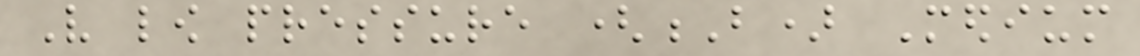Very low pressure (B) Medium
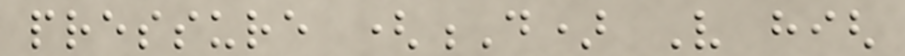pressure (D) Very high
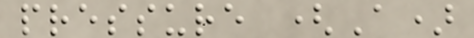pressure (A)
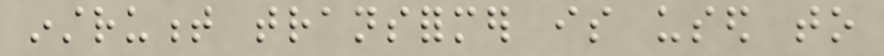instrument transformer is used to
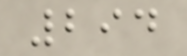294
